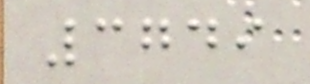3749
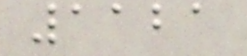1121
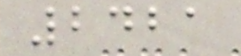2421
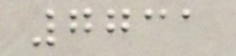7731
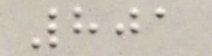801
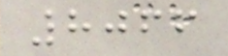8066
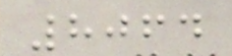8064
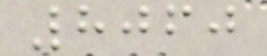8060
